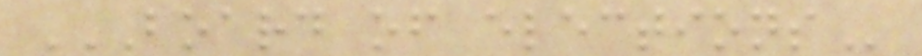BOARD OF ELECTIONS
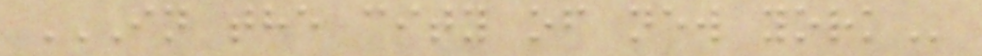IN THE CITY OF NEW YORK
